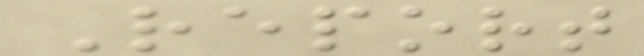Report
